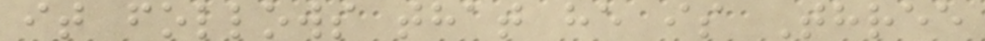it follows that he is Three
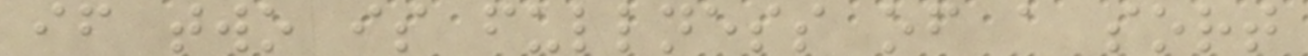if two is fullness of a sort
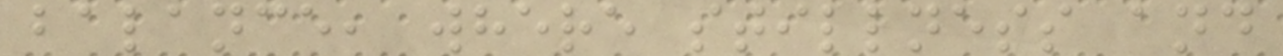balance, where stillness and
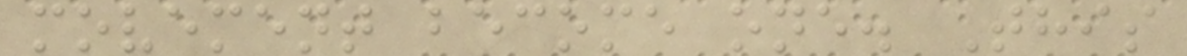movement become one. This
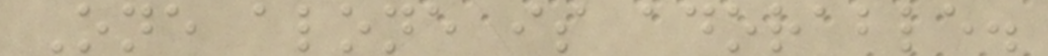One alone is adorable.
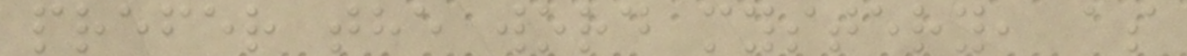prefer the word mystery, as
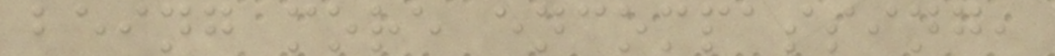being more encompassing,
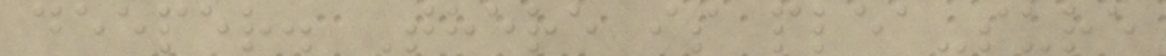deeper. There is plea-sure
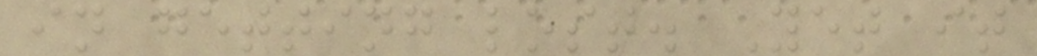in getting lost. Yet it
